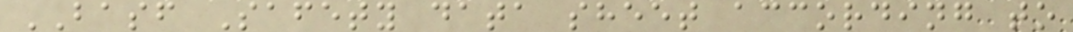BASF Safety data sheet according to
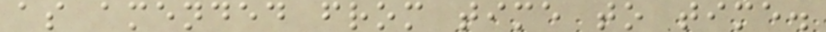as amended from time to time.
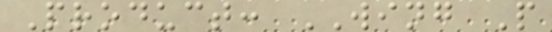Product: WING P
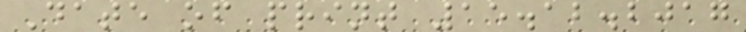Date of print 15.12.2017
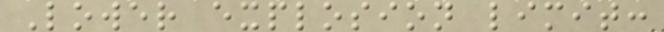Lower explosion limit:
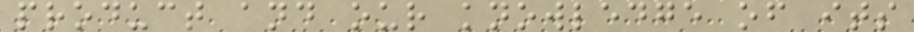product and our knowledge of its
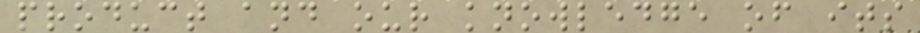product and our knowledge of its
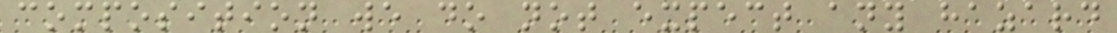composition we do not expect any hazard
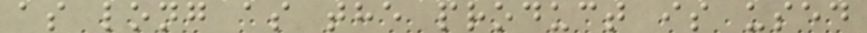as long as the product is used
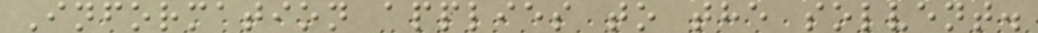Information applies to the solvent.
